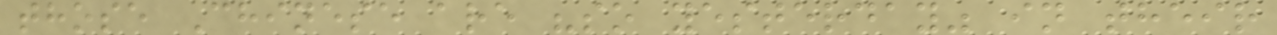those Chinese are "so yesterday" in their
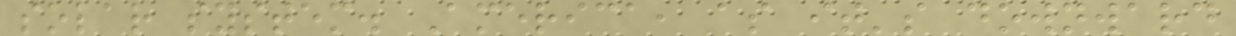solar system. America, as it's downward
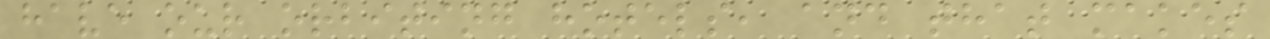have our orbiting hotels, and that makes
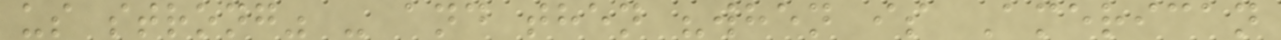us strong" - and then "when is American
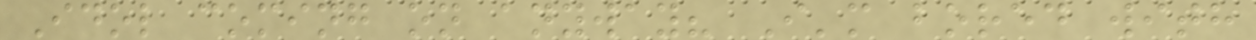Idol coming on anyway? I'm bored with
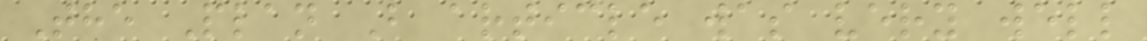The Plan B article was very well
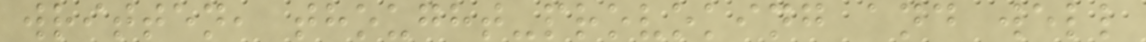written, thought-provoking and well
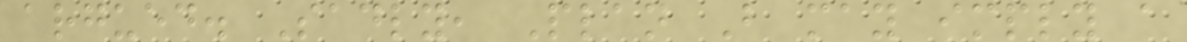argued. Sadly, Plan B may imply a
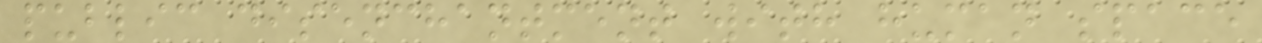public disenchantment with human space
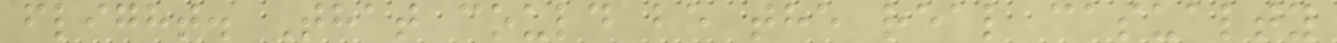flight. That could be the real casualty
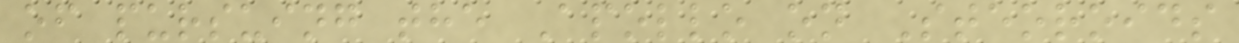of pursuing the Apollo on Steoroids
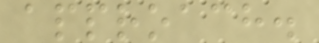approach.
